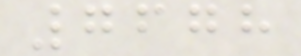7678
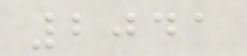2041
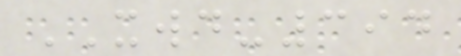XWD-394
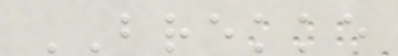BREKKE
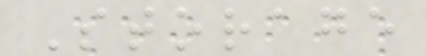Storage
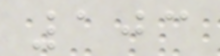103
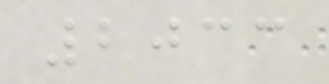2033
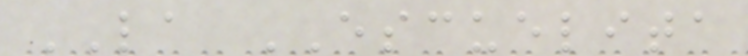LA ESCUELITA
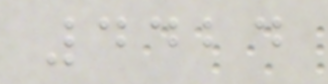4424
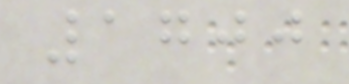1700
